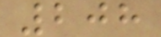208
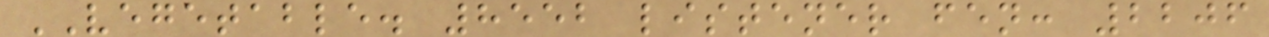VEGETABLE. 8552 listener fen: 2206
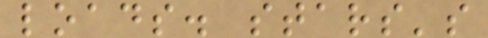loads. stars's
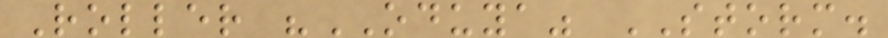Roller "ODUYA" STORM.
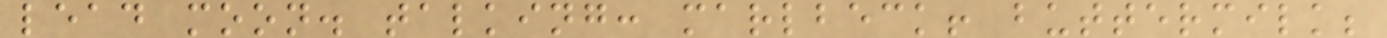lead moon. talking: marlbeck! buttermilk;
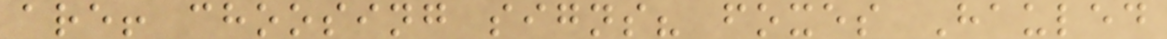are! choosing signs? foxes Hauled
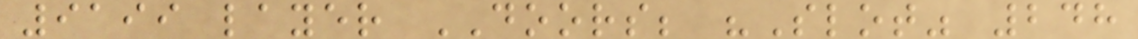9199 layer DOORS; "Slot" 248
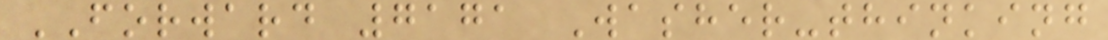FORWARD 7171 Washer-thinking
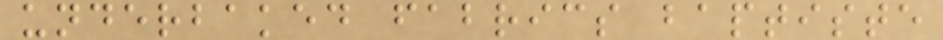underbaked fabrics baptiste
